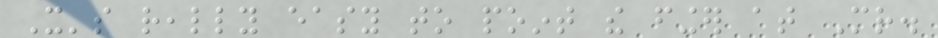It's really easy to point the finger at Mr.
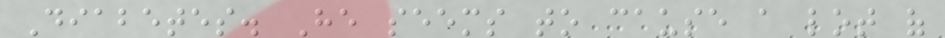Diabetes. He seems to cause a lot of
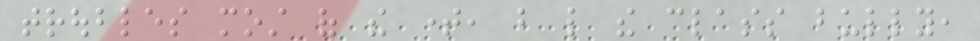troubles most of the time, but like the class bully,
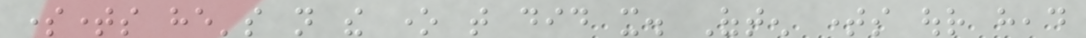sometimes he's not the one that did it. Often times our head
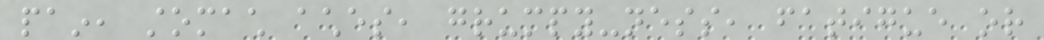pain, stomach aches, grumpy-ness, fatigue or
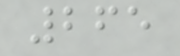265
